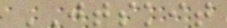JTSKIT
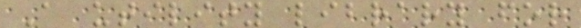A utility library for
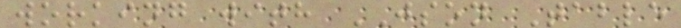working with JSON Table
